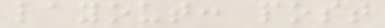layout: post
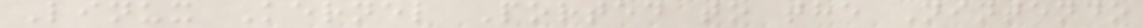Linux Kernel Ported to the Nintendo
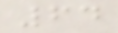64
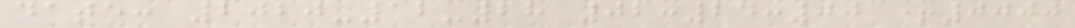date: 2020-12-28 02:24:00 +0000
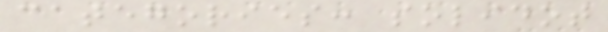categories: solidot
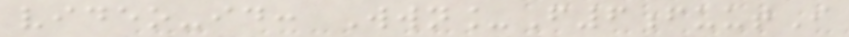video-id: Wwn_F6fuutI
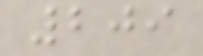209
